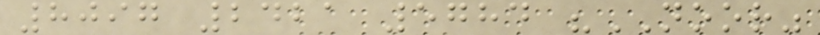8097 2421 5784 "NOOR"
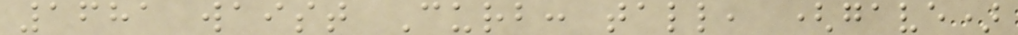1681 waist Curb: tall, (gave)
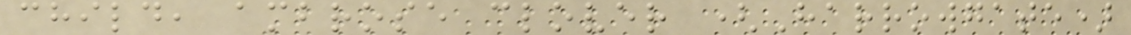child, ambrose clover (Harrowgate)
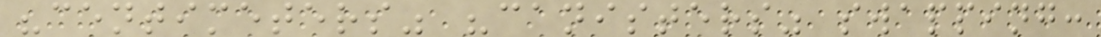"centimeters" "canisters" swapping:
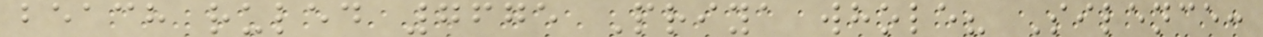beach ruled 7675 Priya whole? Silence:
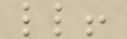ll!
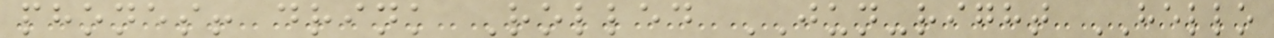phones! drink Rolled JUN-right HELLO
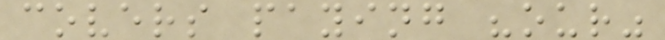covers paying "our"
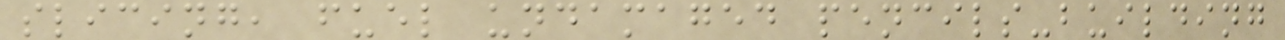slicing, fuel undamaged pencils-building
